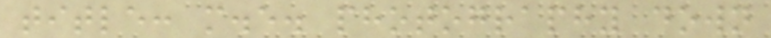title: m.e. photography down
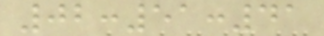02:51:41
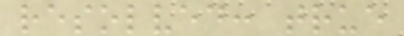resolved: true
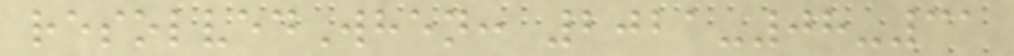resolvedWhen: 2021-08-31
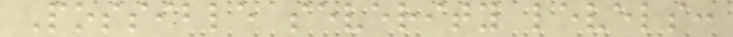Possible severity levels:
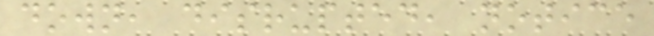down, disrupted, notice
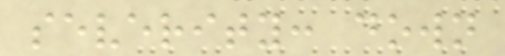severity: down
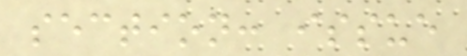section: issue
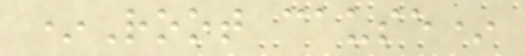*Root cause*
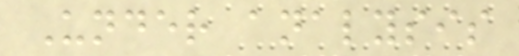Under analysis
